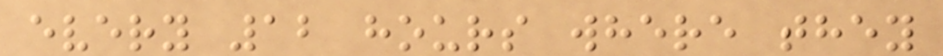every 12 hours where they
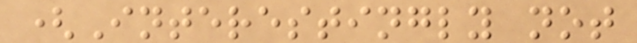(Interestingly not
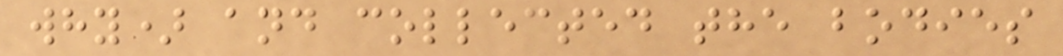why) and collected the bodies
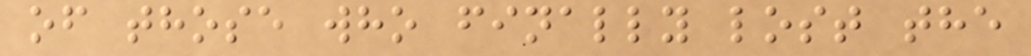of those who finally lost the
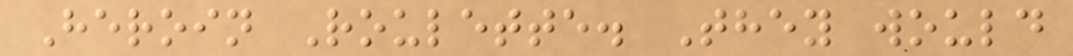Heroin Roulette. They would
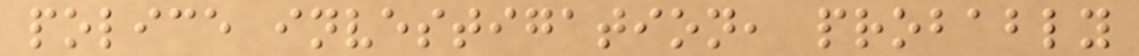police investigation, probably
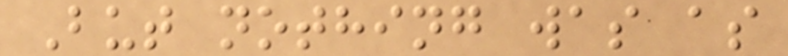But nothing was as
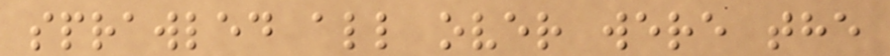sprawled all over were the
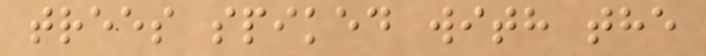trees spiked with the
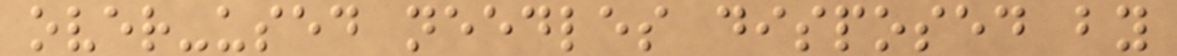over-used needles disposed by
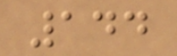144
